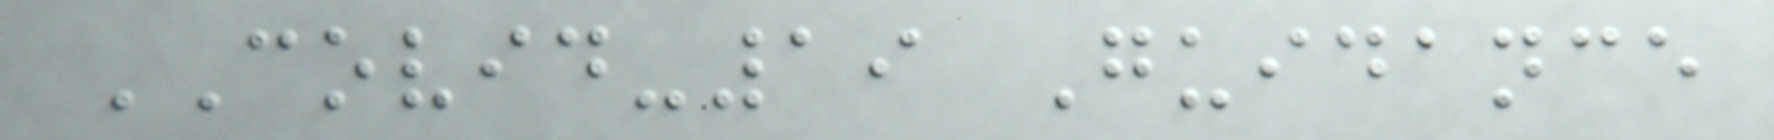COVID-19 Guidance
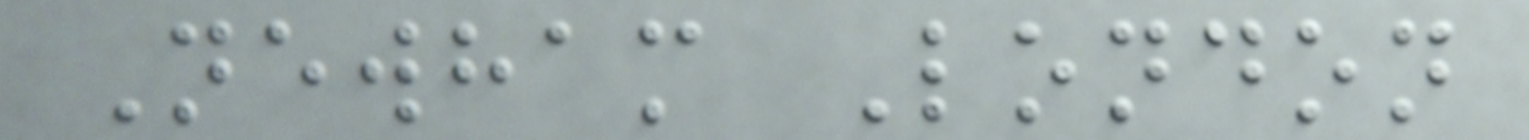Newham London
